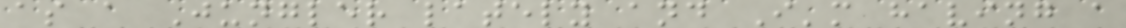as a Jungler lately and I'm having a
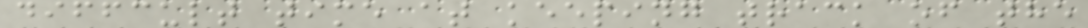diffcult time at keeping track of the
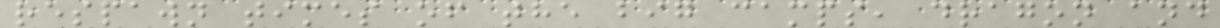respawn times of the big camps, dragon and
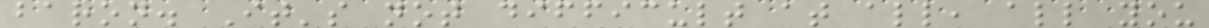baron. It's not difficult at all, all you
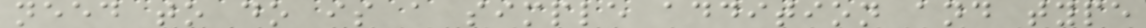need to do is a simple addition and type
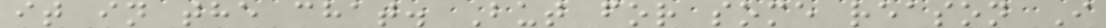it in the chat. But for some reason I
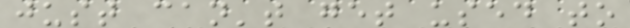just can't get used to
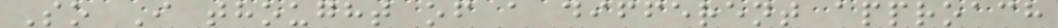So I thought of a different approach
